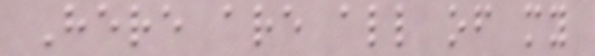Here are all of my
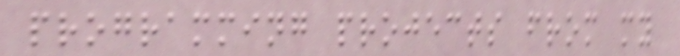programming projects from my
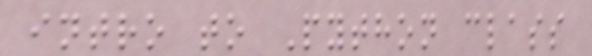intro to Python class
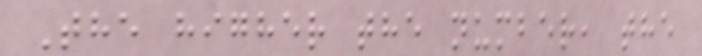The higher the number, the
